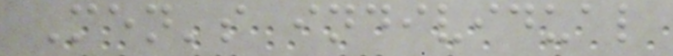Men's individual
